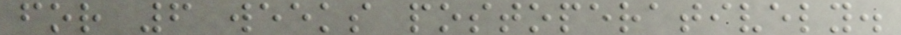for 6 weeks postoperatively.
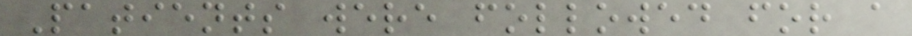Patients were followed for a
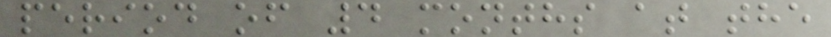period of 4 months at the
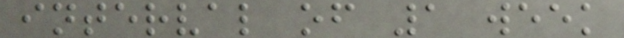interval of 1 week
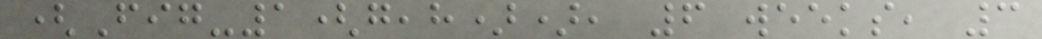(Fig-1(g,h)), 6 weeks, 3
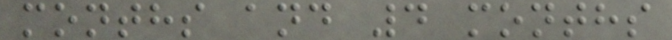months and 4 months
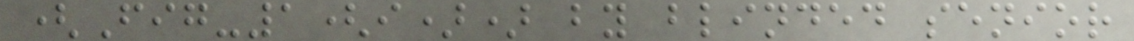(Fig-1(i)) by blinded senior
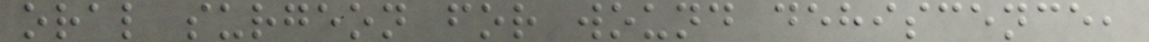oral surgeon for wound dehiscence,
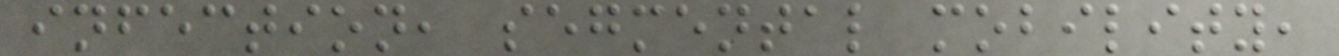infection, segmental mobility,
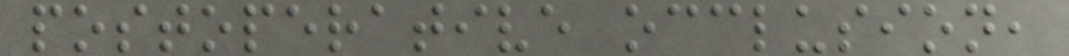postoperative occlusion,
